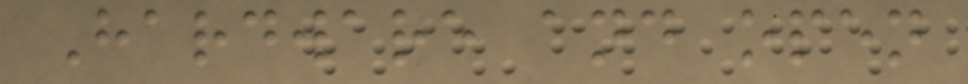Hardware and open
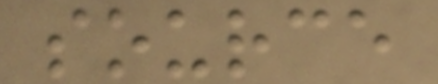source
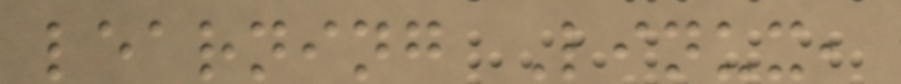learning Linux,
